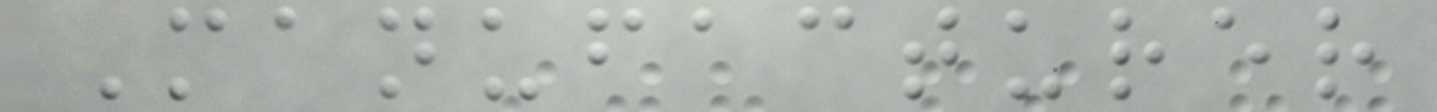Manufacturer
